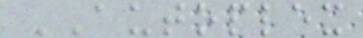AUTOPLEX
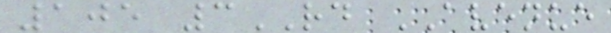105 3RD AVENUE
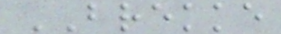BREKKE
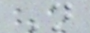N
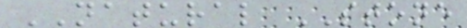NATURAL STONE
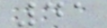41
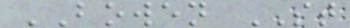BOWEN ST
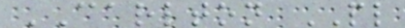CARLTON PL
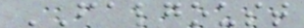FALGOUST
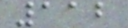112
